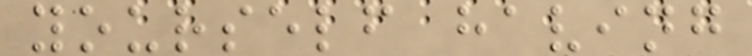yourself having
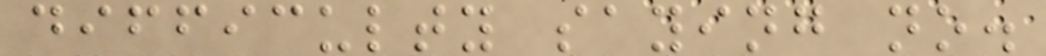difficulty saying no.
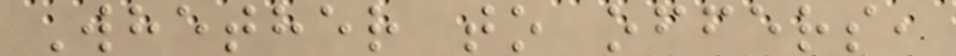Whether to offers,
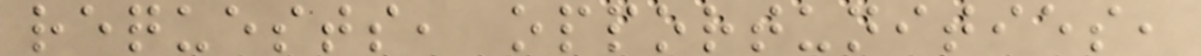requests, opportunities,
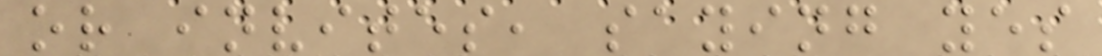or invites, saying yes
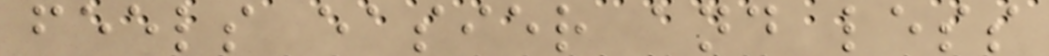feels easier and less
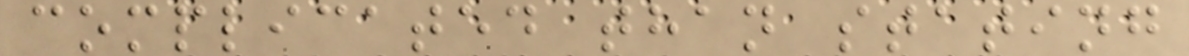complicated than stating
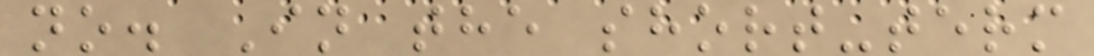no. In the short-term
